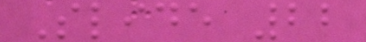Slide 22
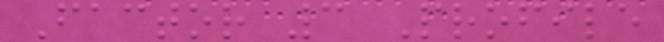Factor 3 Profile
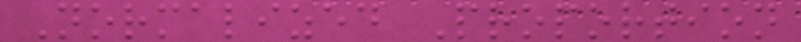Normalized Proportion
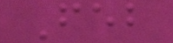Feb
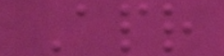Apr
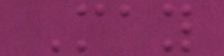May
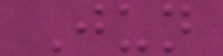Jun
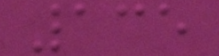135
